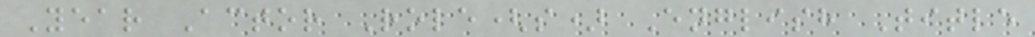Year Actor Role(s) English Title
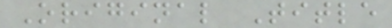Original Title
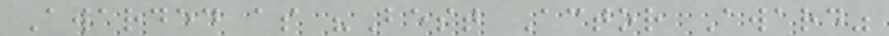Awarded as "Best Actor Award"
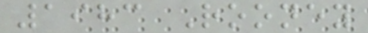1983 Rooney
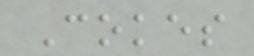Cokes
